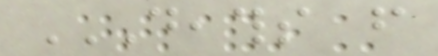DEATHS FROM
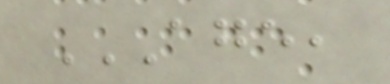AGE,
